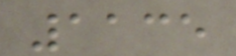1135
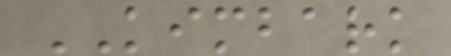KIMBARK
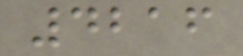4216
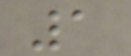1
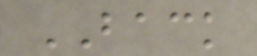BACK
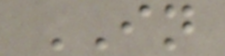IN
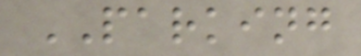PARKING
